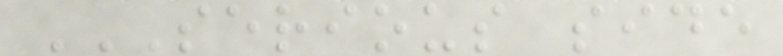SERIOUS SIDE
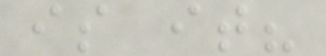is it?
